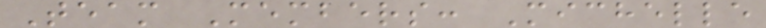Team Members: Michelle
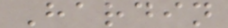Hardin
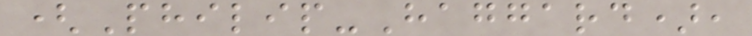(Philip-Haggard),
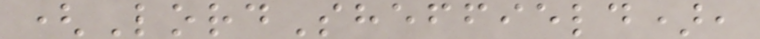(LordSheffield),
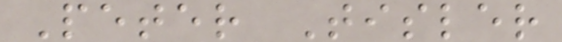Peter Tisler
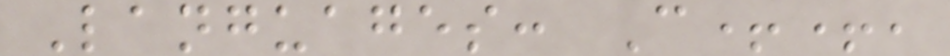Languages: C++,
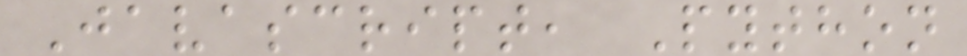Javascript, Python
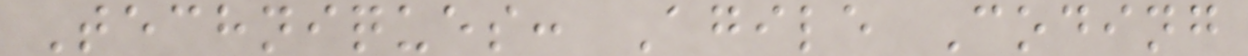Techniques: Agile Coding
